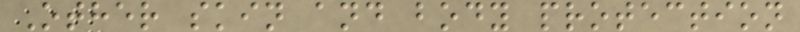Other skin and body protection
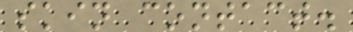skin contact.
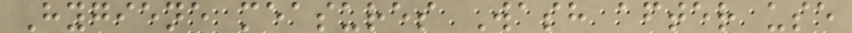Hygiene measures Wash after use
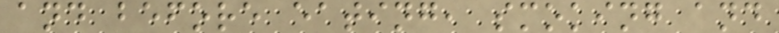and before eating, smoking and
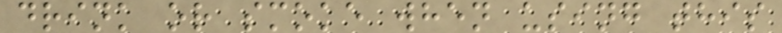drink or smoke when using this
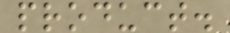product.
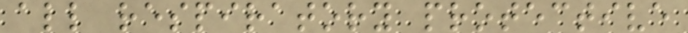all respiratory protective
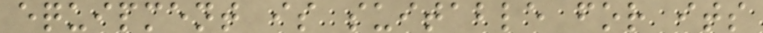equipment is suitable for its
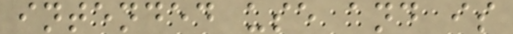intended use and is
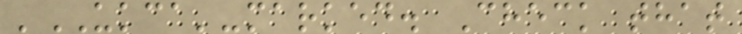'UKCA'-marked. Check that
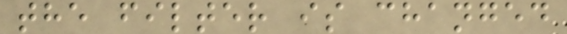the filter is changed
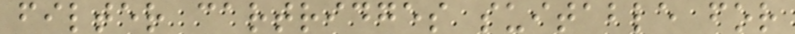filter cartridges suitable for
